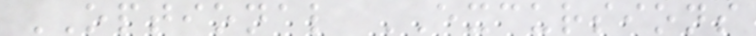OPTIONAL EXCURSIONS
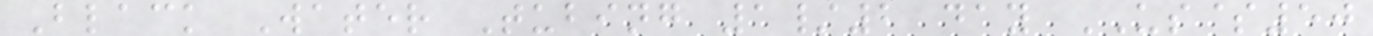Black Water Tubing 1/2 day US$50
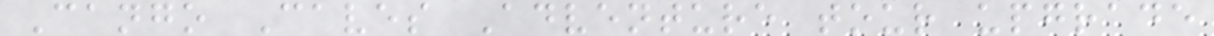Cango Caves Adventure tour upgrade
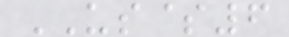US$6
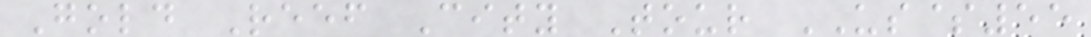Gold Reef City Tour US$55
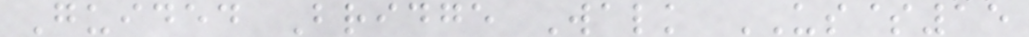Guided Bridge Walk US$15
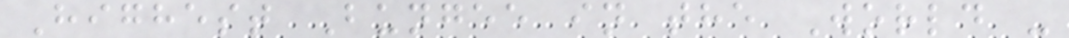Highest Bungee in the World -
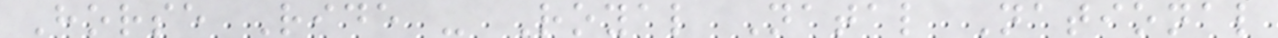Horse Ride - Royal Natal National
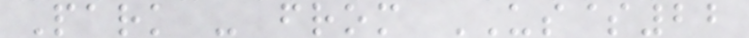Park - from US$22
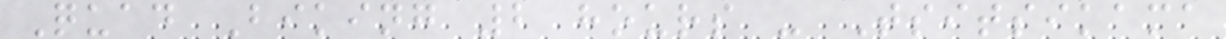Quad Biking 2 hours - Tsitsikama
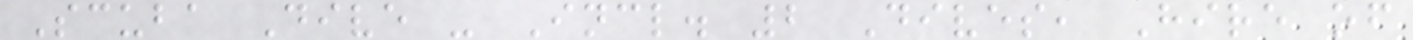Scuba Dive - Incl. 2 Dives, Hire of
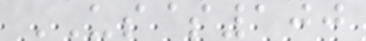US$100
